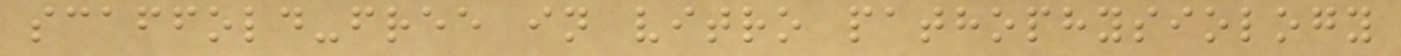scaffold-free in vitro pathophysiology
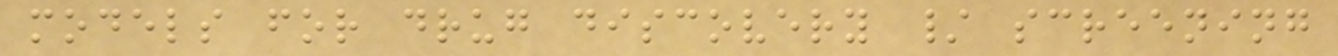models for drug discovery / screening
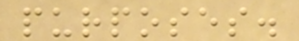purposes.
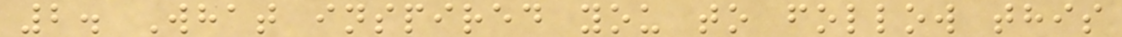2. What inspired you to follow this
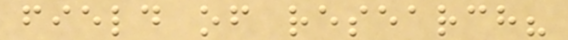field of research?
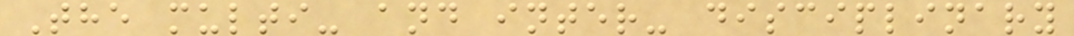The multi- and inter- disciplinary
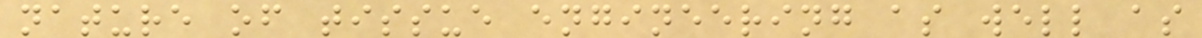nature of tissue engineering as well as
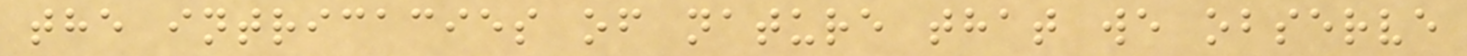the intricacies of nature that we observe
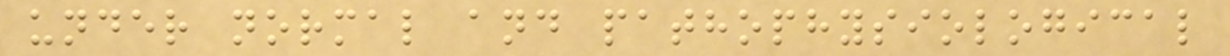under normal and pathophysiological
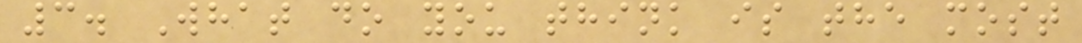3. What do you think is the most
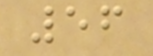56
